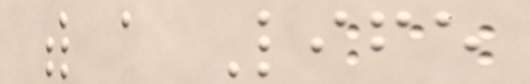with a Life
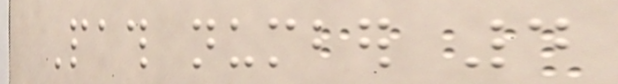Path number 4
